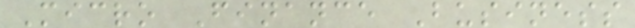Micro Finance Business
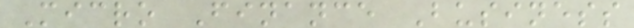Micro Finance Business
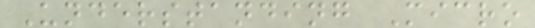Understanding Micro
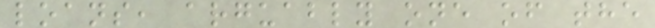loans, arguably one of the
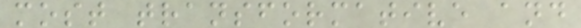most transformative and
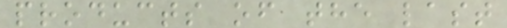products of the last
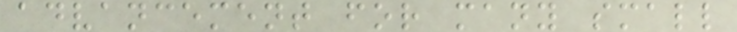advancement for many small
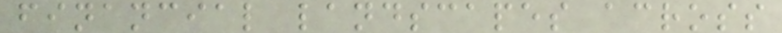financial landscapes across
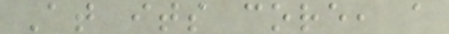At its core, a
